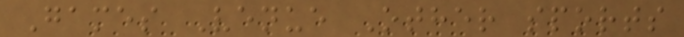Games Venue Other sports
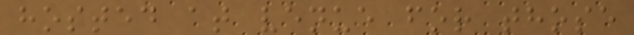hosted at venue for those
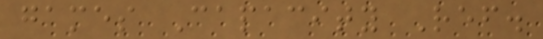games Capacity Ref.
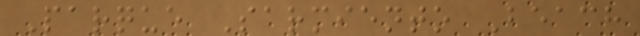Parque Sarmiento Beach
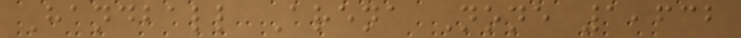Handball Arena None 1,632
